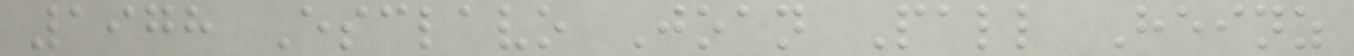1978 Esclavo Joan Pall Heinz
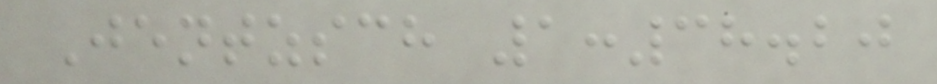Jentzsch 1:38.20
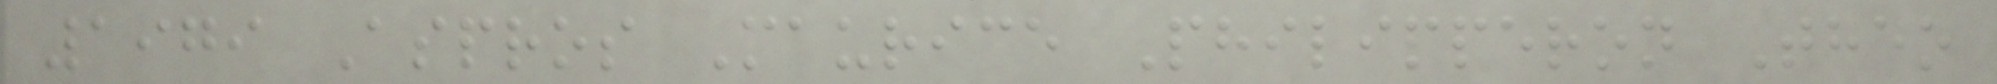1979 Aspros Maurice Philipperon Theo
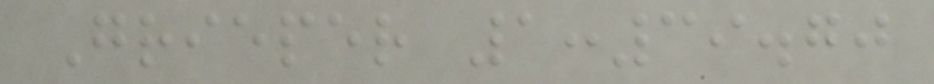Grieper 1:39.70
